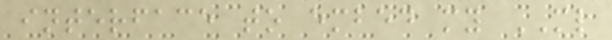interface to embed my ML
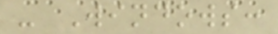- Windows:
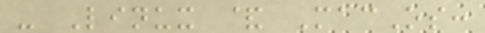- Linux & MacOs:
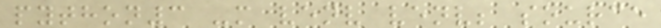python3 -m venv venv; source
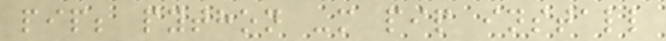pip; python -m pip install
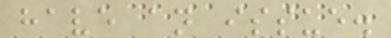have an issue.
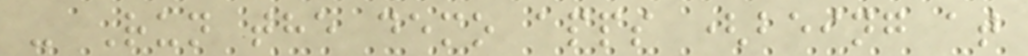- Run the demo apps (being at
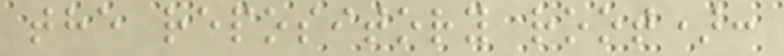the repository root):
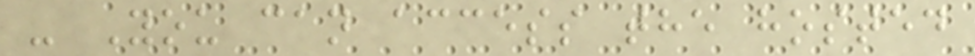- You can access the hosted
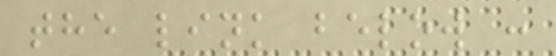the link below :
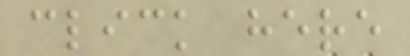click here
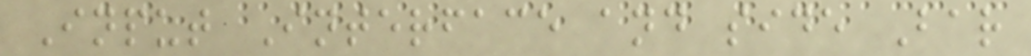Input Interface and side Bar
